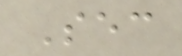Sec
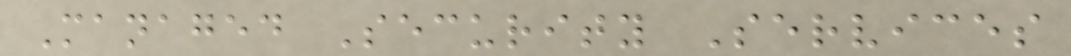Managed Security Services
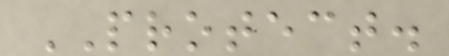PROTECT.
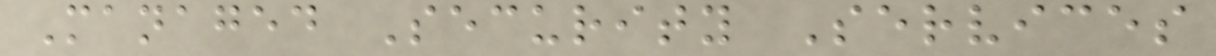Managed Security Services
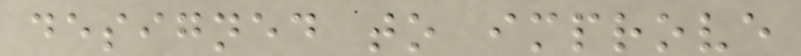designed to improve
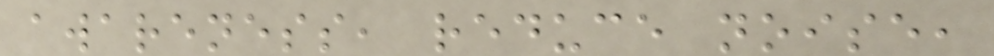awareness, reduce noise,
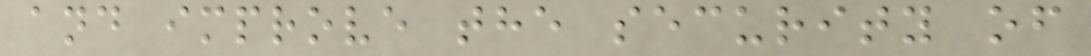and improve the security of
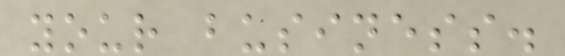your business.
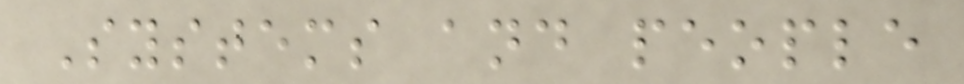Systems and people
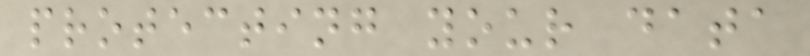protecting your data
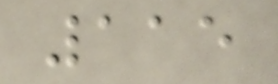115
